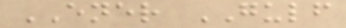ENER GULF
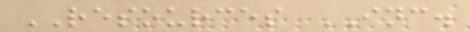RESOURCES INC.
